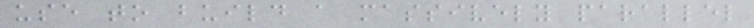use to build a massively parallel
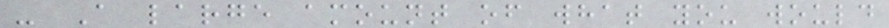- A large amount of what you would
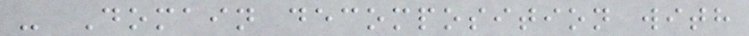- Domain decomposition with
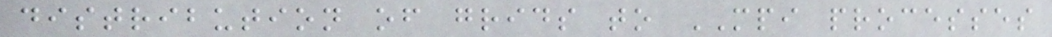distribution of grids to MPI processes
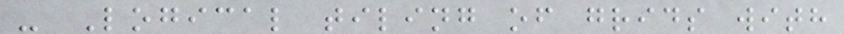- Logical tiling of grids with
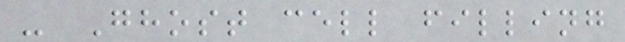- Ghost cell filling
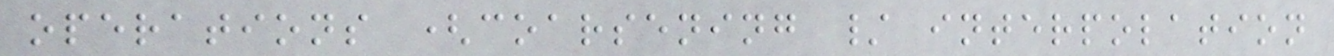operations (coarsening / interpolation
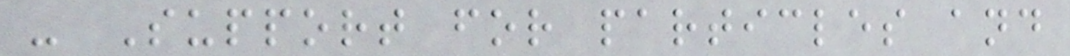- Support for particles and
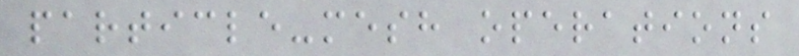particle-mesh operations
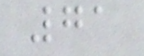71
